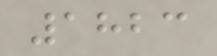1823
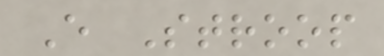E Stroop
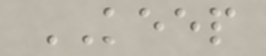KEEP
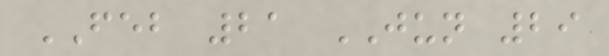FEB 21 JUN 29
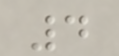4
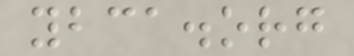ybca.org
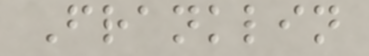Franklin
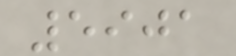5901
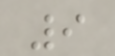9
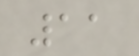11
